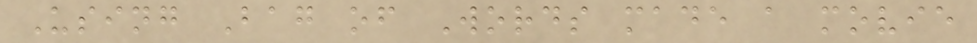Using Bag of Words made a movie
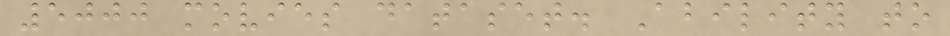5000 movies dataset. Ability to
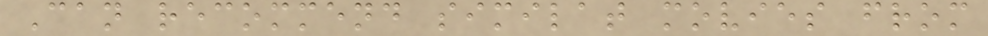Can recommend similat movies from
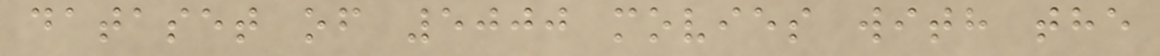dataset of 5000 movies with the
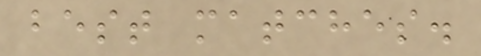best matches.
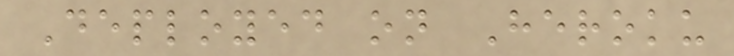Deployed on Heroku
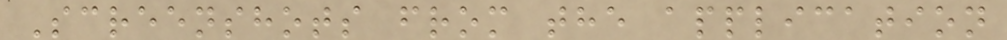Screenshots from the application
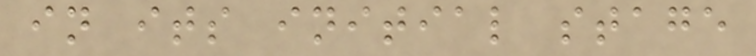in its initial stage
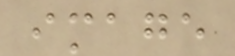image
